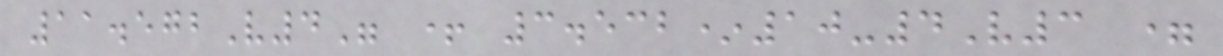11.572V4" + 3.532*10-4V3 =
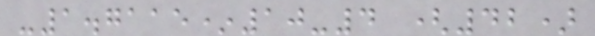-1.7115*10-4 (42)
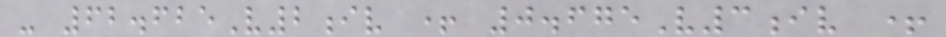- 62.625V2iv + 0.675V3iv +
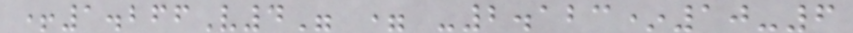+1.266V4" = -2.123*10-6
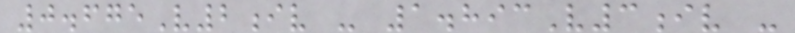0.675V2iv - 1.893V3iv -
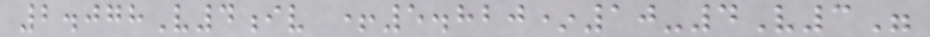2.078V4iv +5.820*10-4V3"
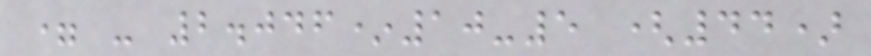= - 2.046*10-5 (44)
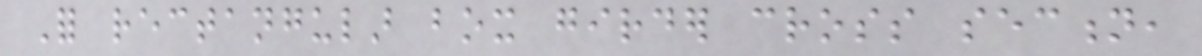For rectangular box girder cross section,
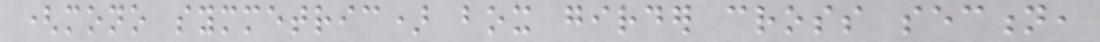(mono symmetric) box girder cross section,
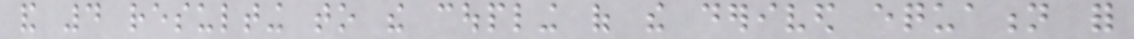and 4 resulting to the coupling of the derived equation for
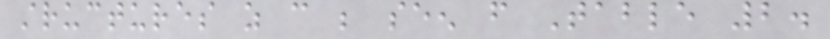structures as can be seen from Table 2.
